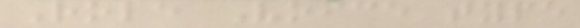Role Voice type
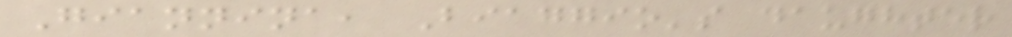Giannina, Biaggio's daughter
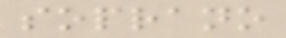soprano
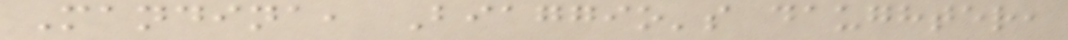Mandina, Biaggio's daughter,
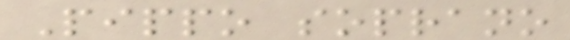Pippo soprano
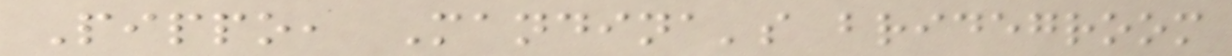Pippo, Mandina's bridegroom
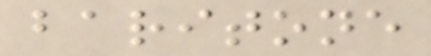baritone
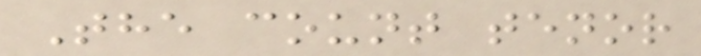The count tenor
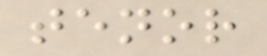tenor
